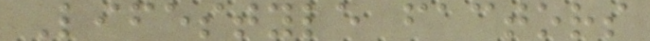Lifestyle factors
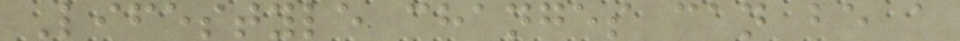Lifestyle changes can be a
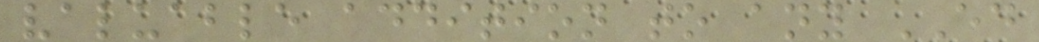valuable addition to any ED
